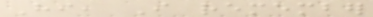Hi, I remember
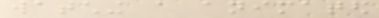watching a animated
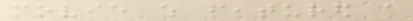movie which featured a
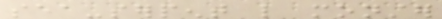sea-serpent like monster
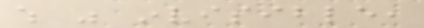which was invisible,
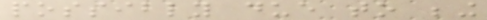possibly due to being
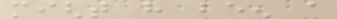might have been a
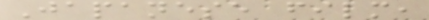Japanese film,
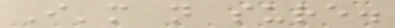I'm not sure.
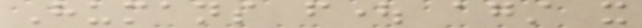Humans fought against it
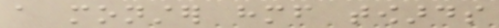a monster himself towards
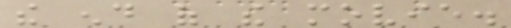the end of the movie.
